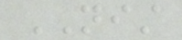NIST
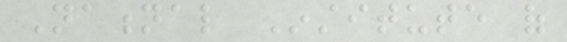National Institute of
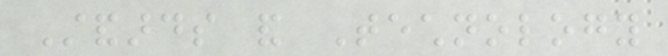Standards and Technology
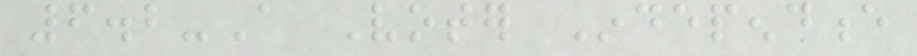6.2-A Voter Independence
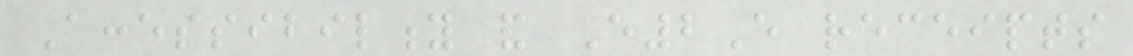Accessibility and E2E receipts
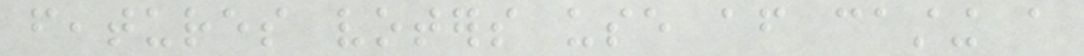features voters use after casting a
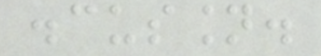discussion.
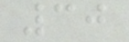30
